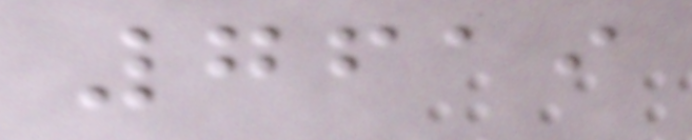7619
